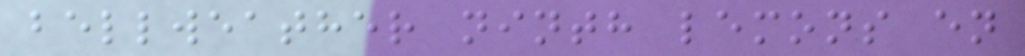bellweather ninth lemons en
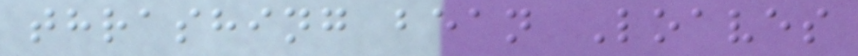thrashing bean Loaves
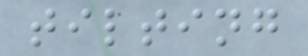tilting
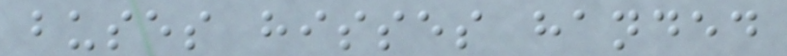buses hisses handed
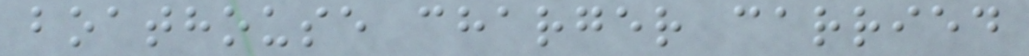boathouse charger carried
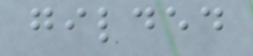gilded
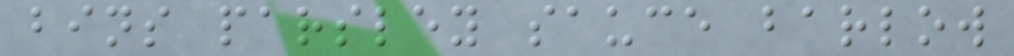bins parsley sauce barlow
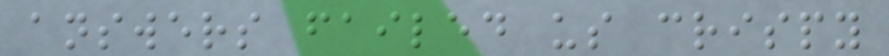answers failed us crispy
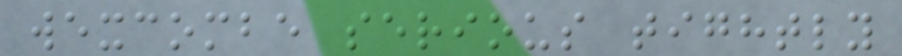wexcombe serious tightly
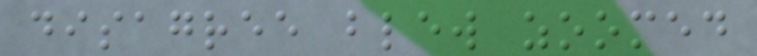disagree blew zoomed
